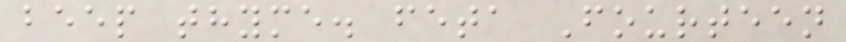beep thyme. feta Fourteen
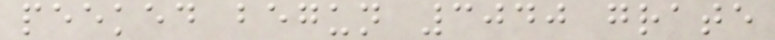peeked begun 3040 grate
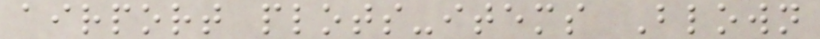airport plots-items Blown
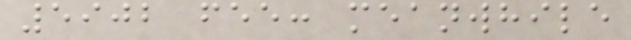5902 fee: meanwhile
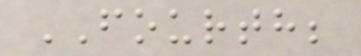FOURTH;
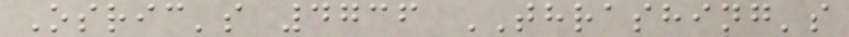Osric's 4736 THRASHING's
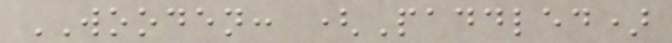WOODEN: (Paddled)
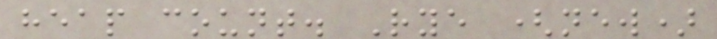heap count. Rye (new)
